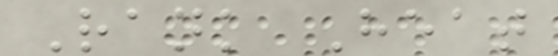Rank Heat
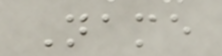Name
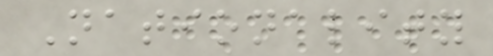Nationality
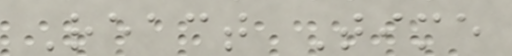React Time
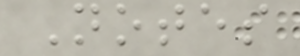Notes
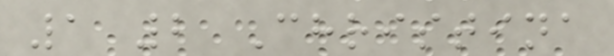1 2 Christina
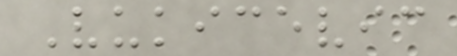Vukicevic
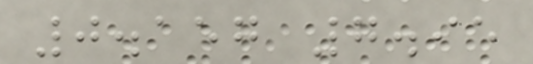0.157 7.95
